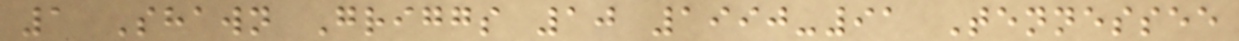1 Shawn Griggs 10 1990-91 Tennessee
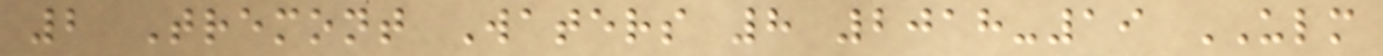2 Tremont Waters 8 2018-19 ULM
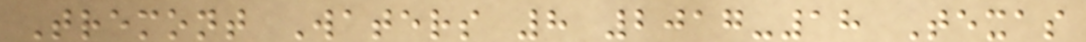Tremont Waters 8 2017-18 Texas
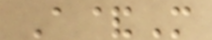A&M
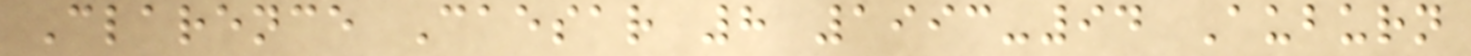Clarence Caesar 8 1993-94 Auburn
